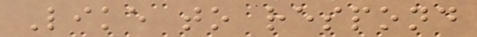Like to respond
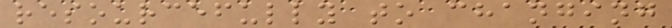resourcefully to changing
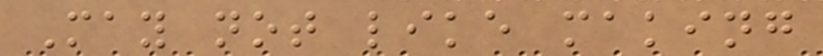May not like making
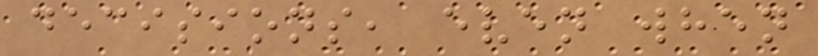decisions, even when
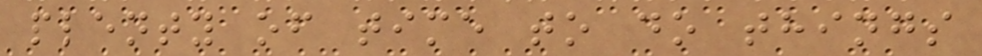plenty of time to do things
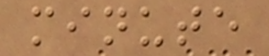minute
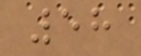58
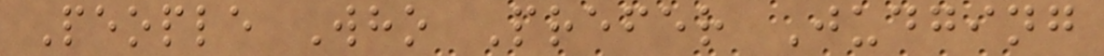People Who Prefer Judging
